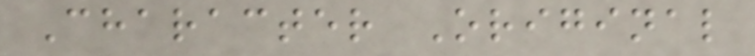Character Original
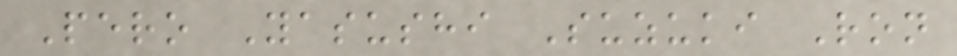Pero Yasushi Suzuki Ron
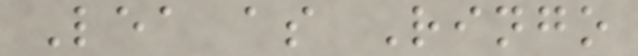Lea as Ringo
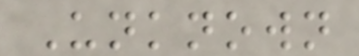Unknown
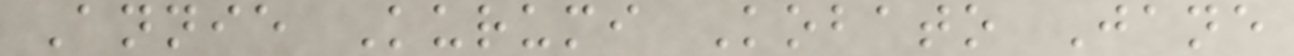Annie Kurumi Kobato Jane
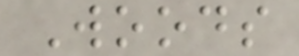Woods
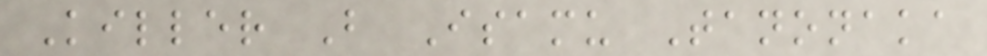Killer B Isamu Tanonaka
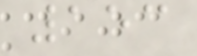153
